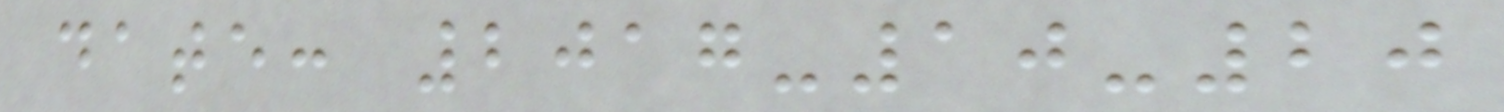date: 2017-10-20
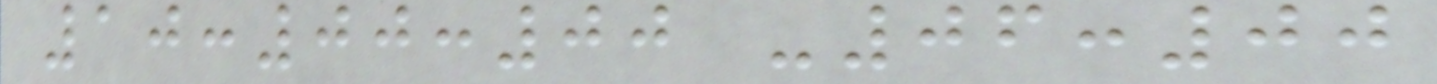10:00:00 -06:00
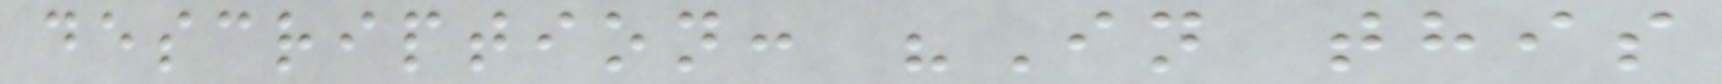description: "In this
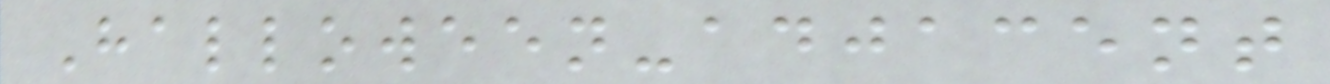Halloween-adjacent
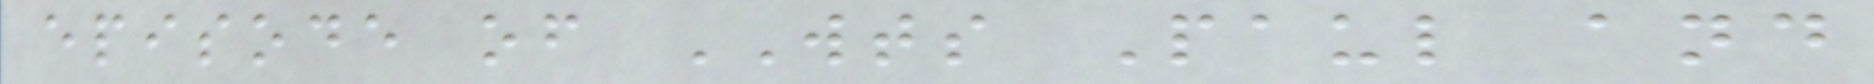episode of WTS Paul and
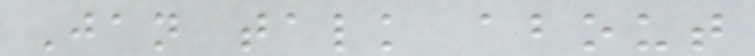Jan talk about
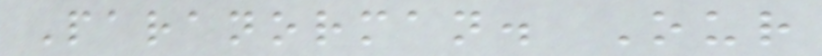Paranorman. Our
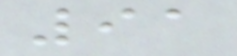91
